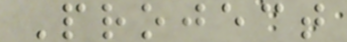Project
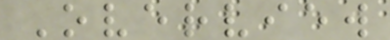Overview
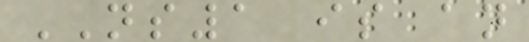NS1 is an
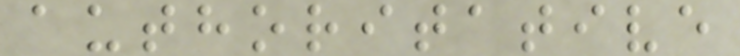authoritative
